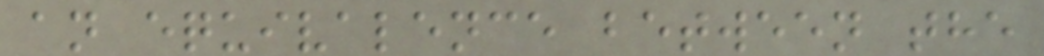an equivalence between the
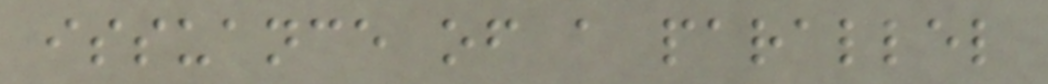issuance of a parallel
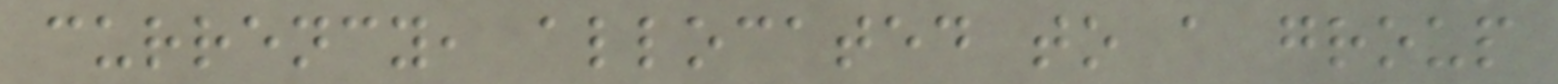currency, allocated to a group
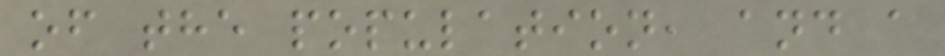of the population, and a
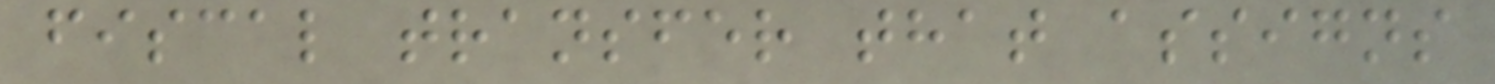fiscal transfer that assigns
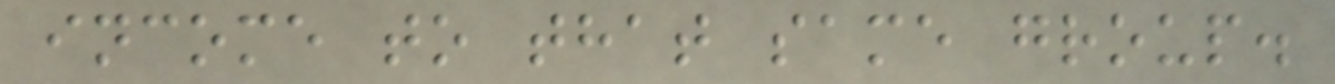income to that same group.
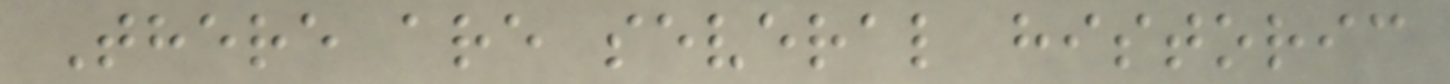There are several historic
